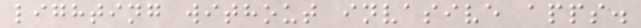lighting without invasive apps.
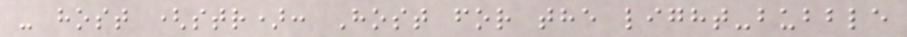- host (str): Host for the light-bubble
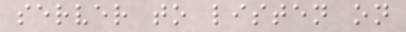server to listen on
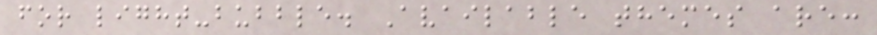for light-bubble. Available themes are:
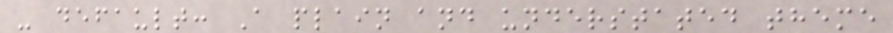- default: A plain and understated theme
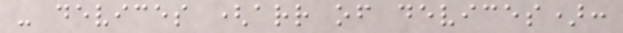- devices (arr of devices):
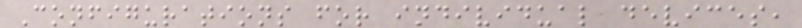Configurations for individual devices,
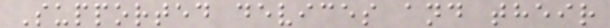Supported devices and their
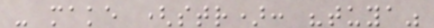- make (str): "tuya"
